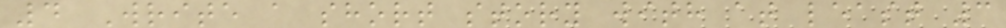4 Write a short story with at least 3
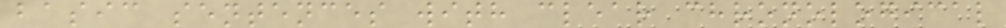basic sentences with clear chronological
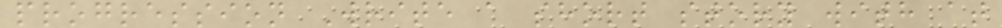progression Write a short story with at
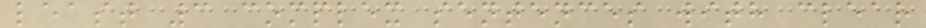least 3 complex sentences with clear
